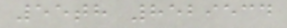55th 8529534
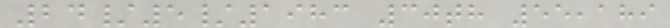24/5/1983 30th 55,189
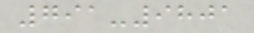791-9801
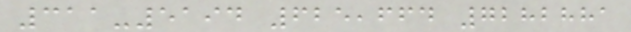311-5194 625,664 7282881
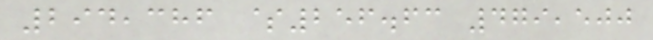294,386 $256.63 479,500
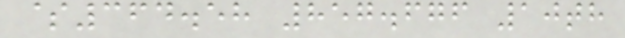$364.58 857.676 10th
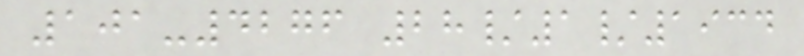101-4276 28/1/1934
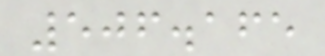506.165
